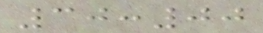30:00
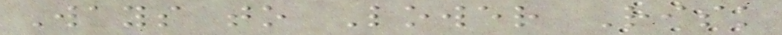Ways to Lower Risk
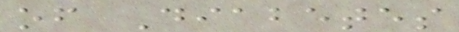of Diabetes
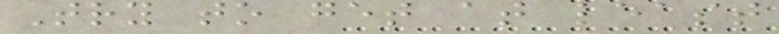Try to get at least
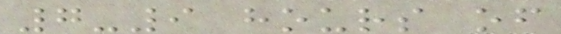7-9 hours of
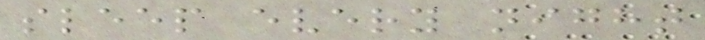sleep every night
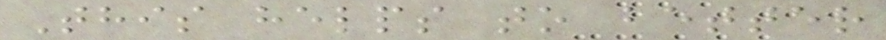This helps to better
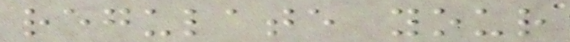regulate your
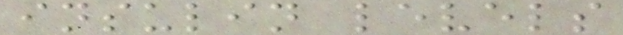insulin levels
